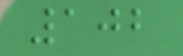102
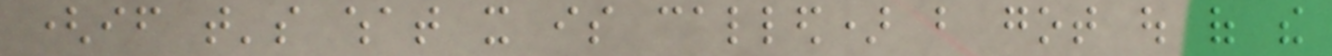(if that's what it is called) but got out of the
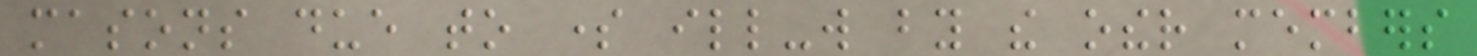masons due to some ill-will by the other members
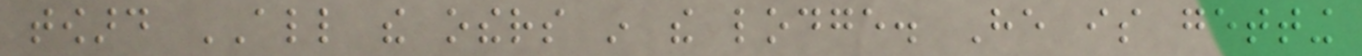toward ALL the others in the lodge. He is getting
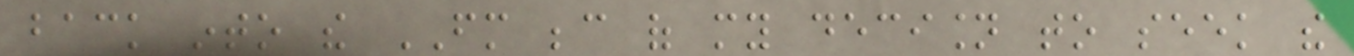back into the FM because of my decision to seek the
